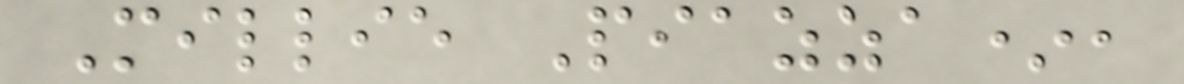Millie Piazza*,
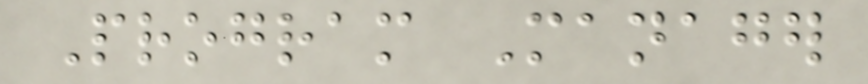Program Manager
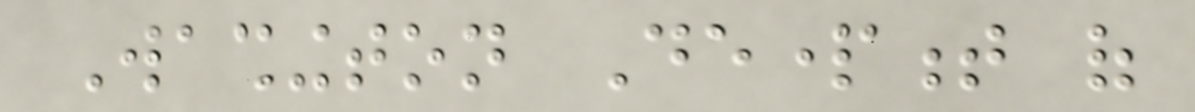Washington Department of
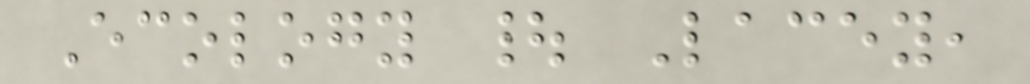Ecology | Lacey,
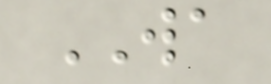WA
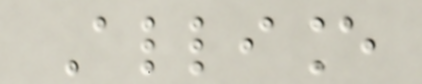Alliance
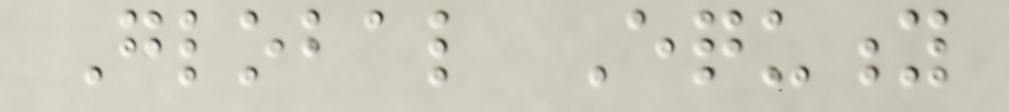Global Equity
